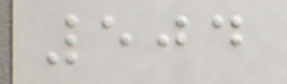504
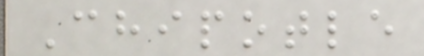Chipotle
